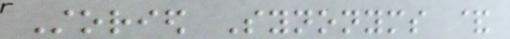Storied Synonyms &
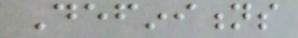Definitions
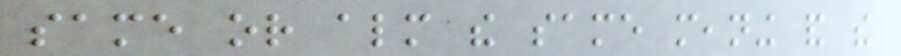same or almost the same meaning and the
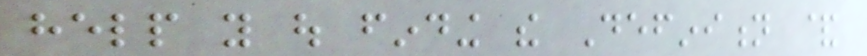help you out finding the Definition &
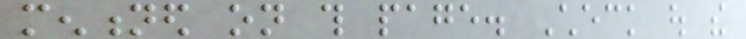mentioned on this page. Check out the
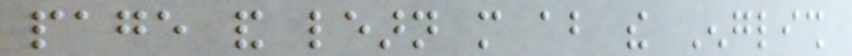page and learn more about the English
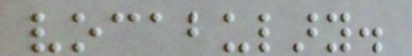vocabulary.
